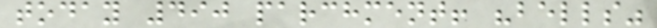today 490 parchment! "bells"
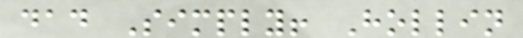dad Simply! Hollin
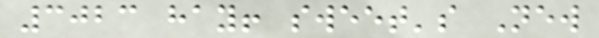3023 hay! sweet's New
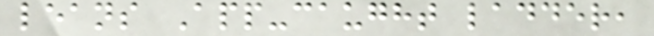leans App-caught ladder,
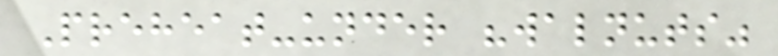Preheat-under "walnuts"
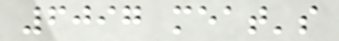6097 meat's
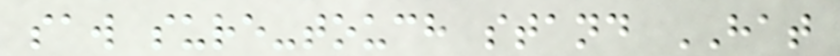saw sure-touch stand HAT
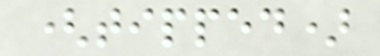(tipped)
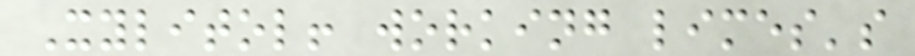Xylitol! working limes's
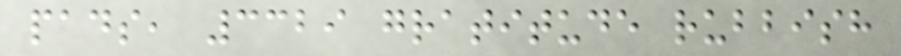pads, 3329 gratitude rubbish
